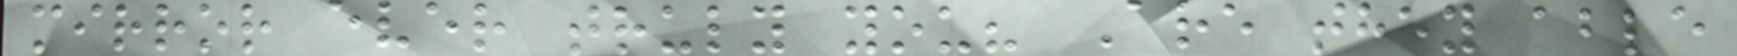mirror ever truly you? Are they able
